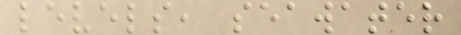levels, seawater
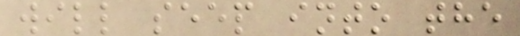will seep into the
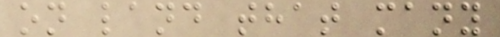on land that many
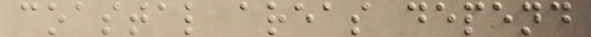coastal areas depend
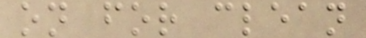on for clean
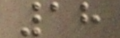18
